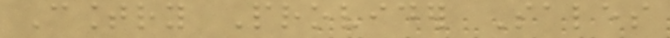Country Provider Sales
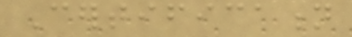Certification
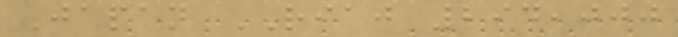Japan RIAJ 294,000
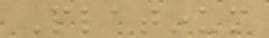Platinum
